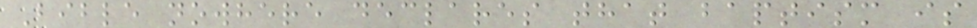Bible nowhere declares that baptism is
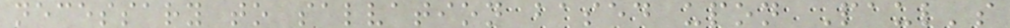necessary to salvation based upon Paul's
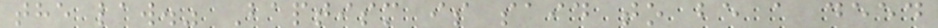the law." Baptism is said to be a deed
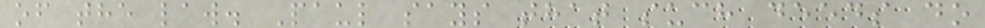of the law. Paul says that such deeds do
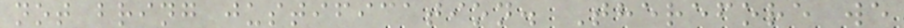not bring justification. Therefore we
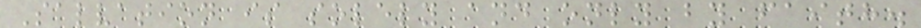Salvation is solely and only by faith.
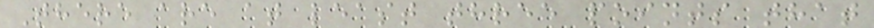There are at least three points that
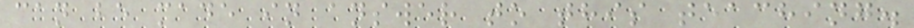can be made in answer to this teaching.
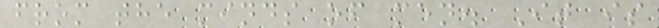from the minds of men. It is
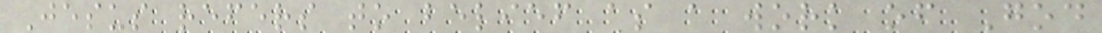Jesus refers to belief as a work of God
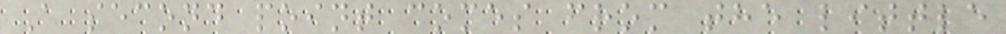A second point comes from the little
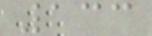133
